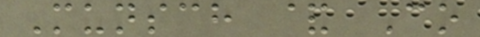Munsch & Co
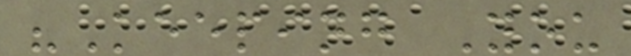"Keeping You
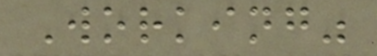Working"
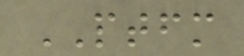PTFM
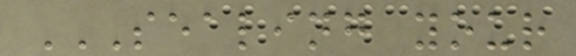SEALING YOUR
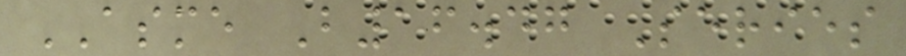ASME B16.47 Series
